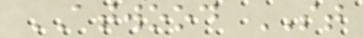ATWOOD ST
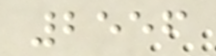2556
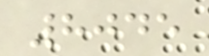8045
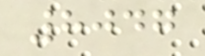8047
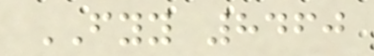FYY 8460
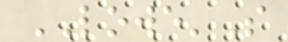LOWE'S
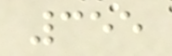355
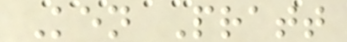Ken Pratt
